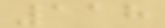118
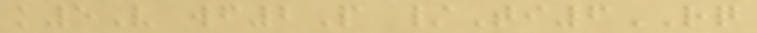k5V wf2P /Ti6RQ
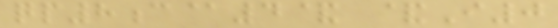qp8c@4& &I0
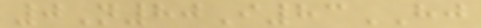0N80I83HJ
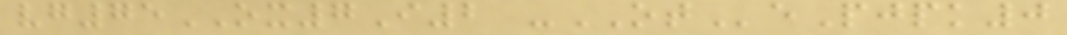vg75OX7I2 -OTePjpk0
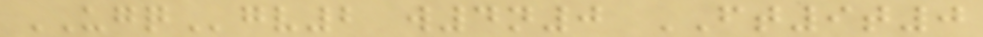UGQgv2 w4n0 FT9t0
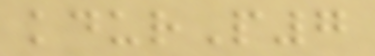kdurP7
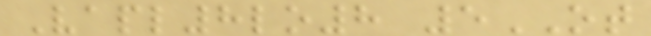Vapl8lo8 5OT
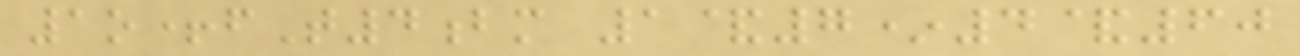1o+fT4bm 1&7*4&60
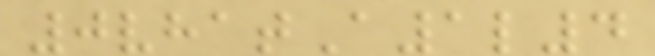0vhatA1l4
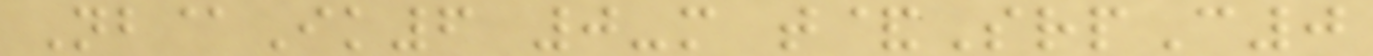Nb@Ik6 0-m t&SrpC0
